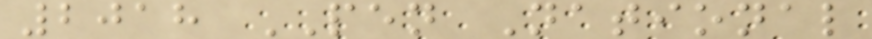2018 PEN National
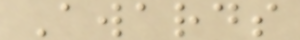Awards
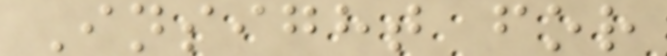Insight for
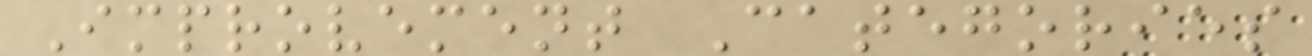Improvement Categories
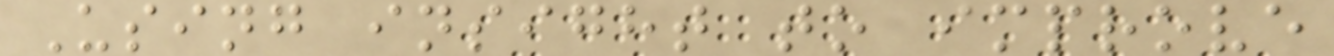Using insight to improve
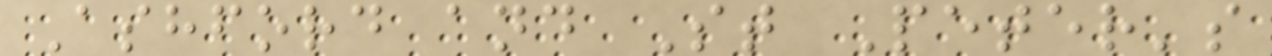Ashford and St Peter's
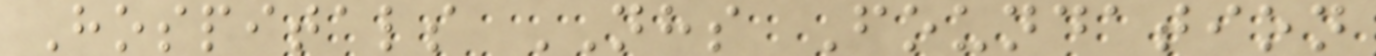Hospitals NHS Foundation
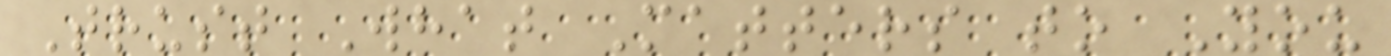Trust What Matters to You
